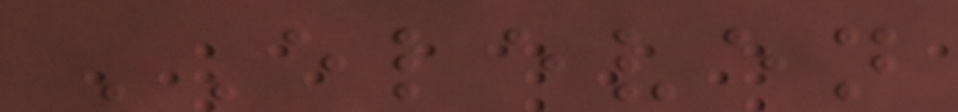ELEVEN
